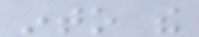into the
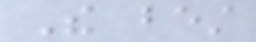The best
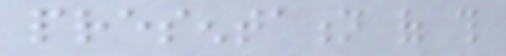presentation of this
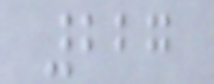227
